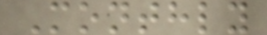Monthly
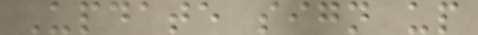Update sign up
